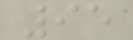95
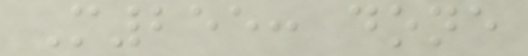M255: done
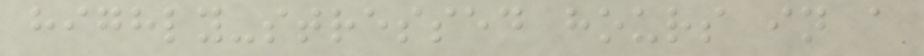highly-stressed hours in a
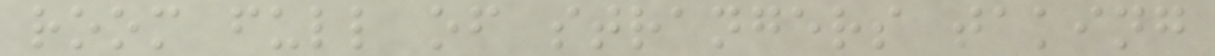room full of strangers taking
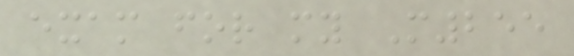exam for my M255
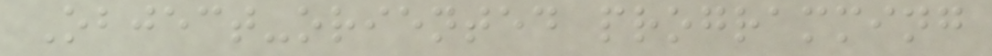Object-oriented programming
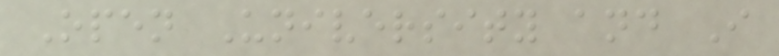Open University and I
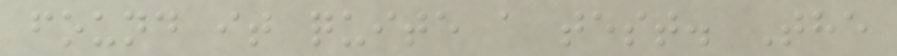found it quite a test. The
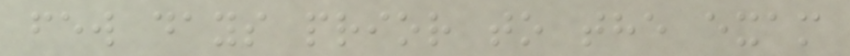few days prior to the exam
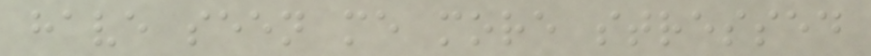have seen me more stressed
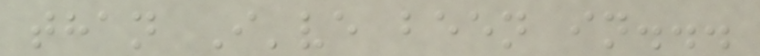than I've been in...
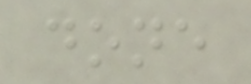done
